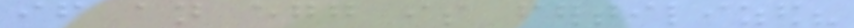if an egg is fertilized?
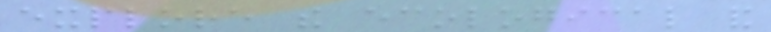explore the ecological and
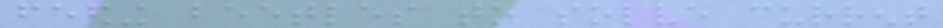feeding beetles to solve current
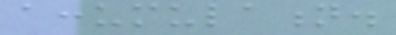accumulation.
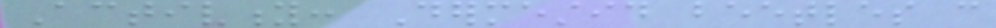Activity: Dermestid beetles can
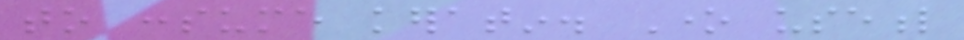to consume keratin. One useful
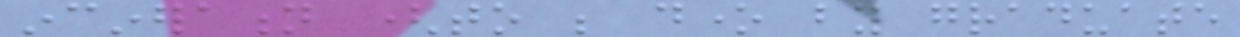incineration (to be done by graduate
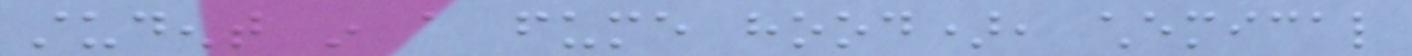student in a fume hood), chemical
